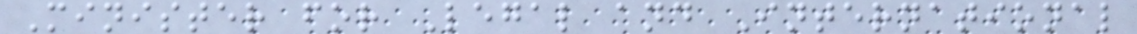Minister for Legal and International
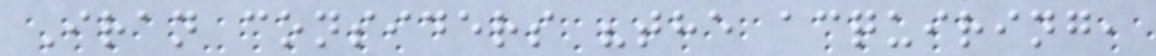Iran considers "the acquiring,
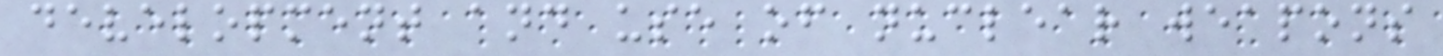development and use of nuclear weapons
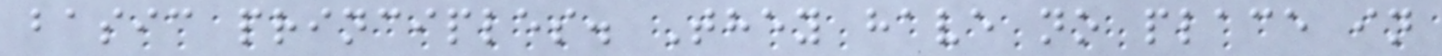basic principles. They have no place in
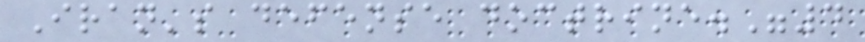Iran's defense doctrine."4
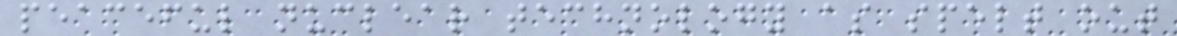peaceful nuclear technology as spelt out
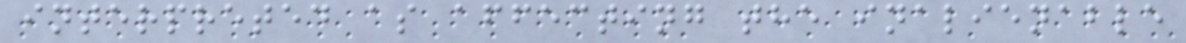interpreted as affecting the inalienable
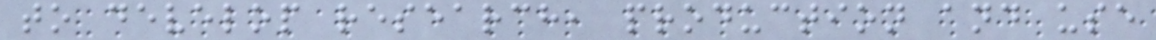to develop research, production and use
